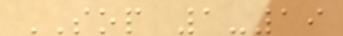SOP 1-19
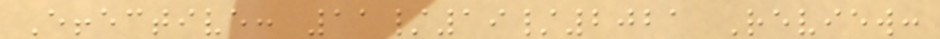Effective: 11/19/2021 Review:
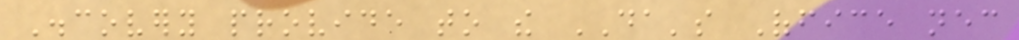Discovery provide to the DA's Office necessary
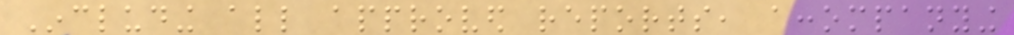Including all approved reports, accompanying
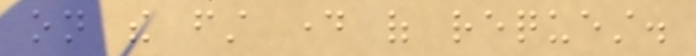on the first day of request.
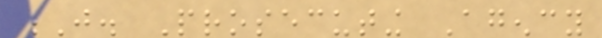J. Prosecuting Agency
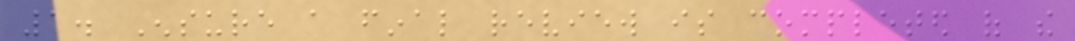1. Ensure a final review is completed of the
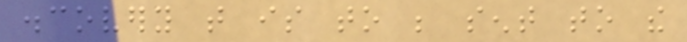discovery that is to be sent to the
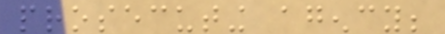prosecuting agency;
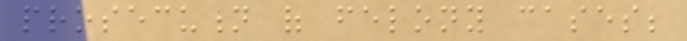prosecution of felony cases;
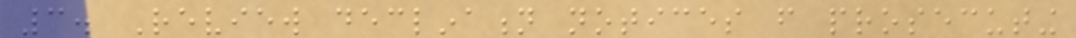3. Review declination notices from prosecuting
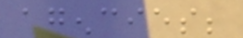agencies;
